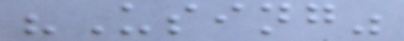"Using"
